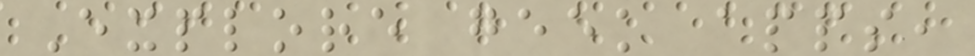Explore geek apps,
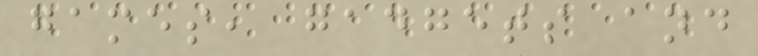games, gadgets and
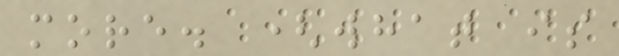more. (what is
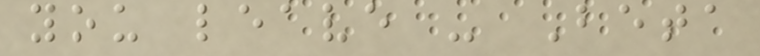you leave - Beta
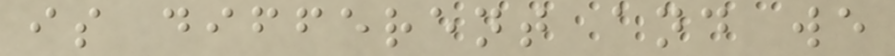is different and we
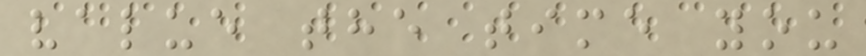value the time you
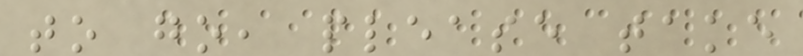to go, please take
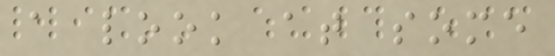a look at some
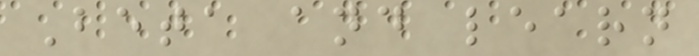Beta and learn
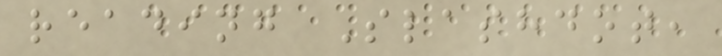reading Slashdot,
